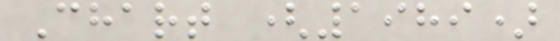Chart (1989)
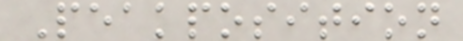Peakposition
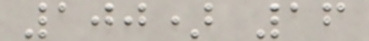100) 16
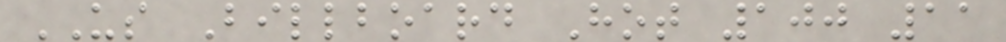US Billboard Hot 100 11
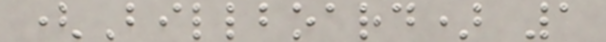(Billboard) 1
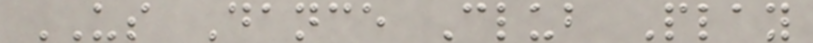US Dance Club Play
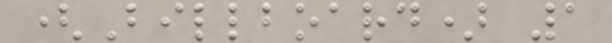(Billboard) 1
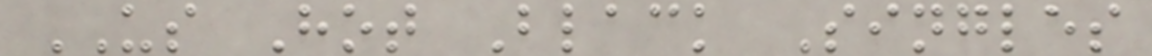US Hot Black Singles
